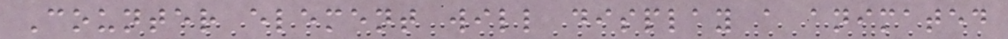Counter element will display a animated
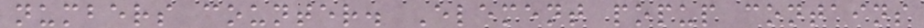numbers counter. Element popup contains
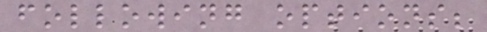following options;
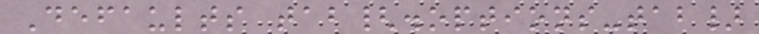Defaults tab{.options-tab}
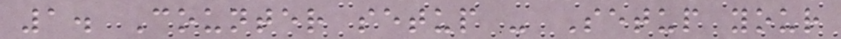1. Counter setup - Setup your
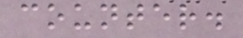counter.
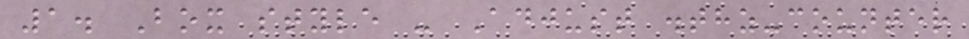1. Box style - Adjust .thz-counter
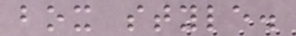box style.
